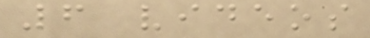6 videos
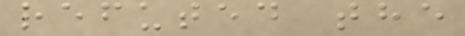refuted the
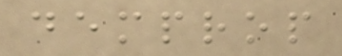demprop
